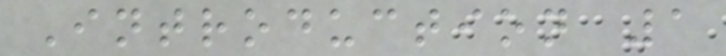Introduction 1
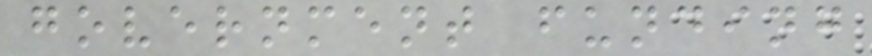government funding
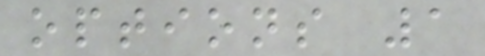options 1
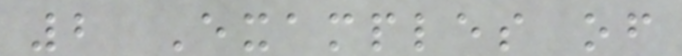2 Examples of
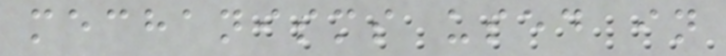mechanisms used in
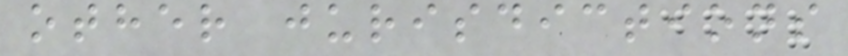other jurisdictions
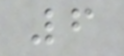6
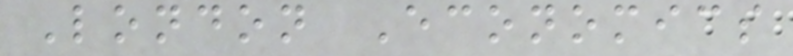London Economics
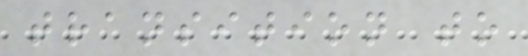transition to
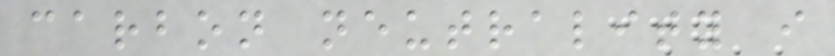carbon neutrality i
